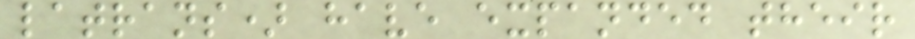latrans) have expanded their
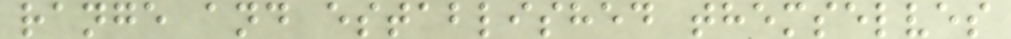range and established themselves
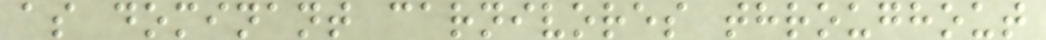as dominant carnivores throughout
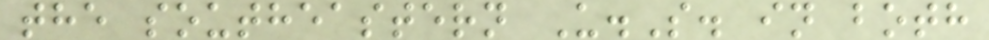the southeastern U.S. in both
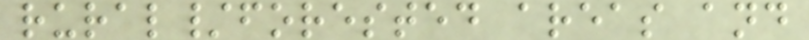rural/forested areas and
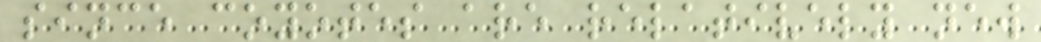since coyotes are relatively new
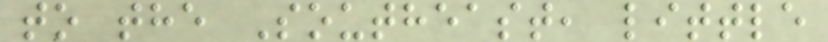to the Southeast, little
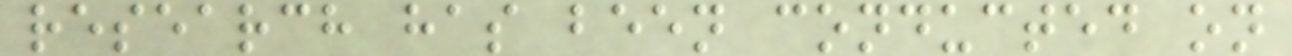research has been conducted on
